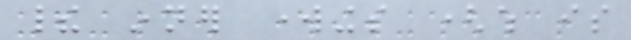their inner workings (which is
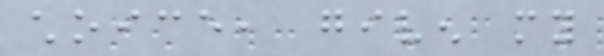choice, given my
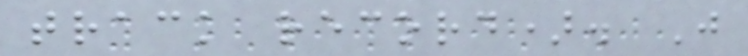track record). Just
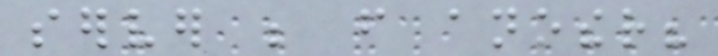server be from another?
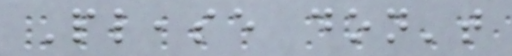Please don't
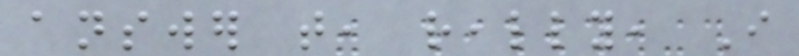answer that, really, I
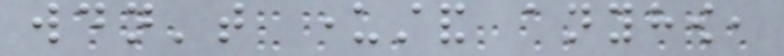wouldn't understand anyhow,
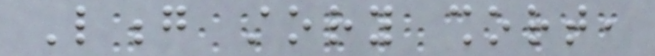Long story short,
